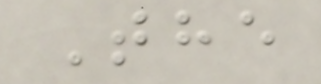The
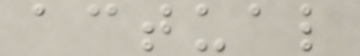actual
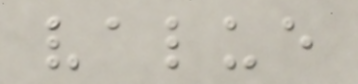value
